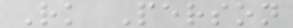Rk Person
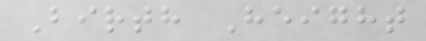Birth Height
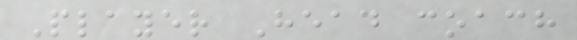Player Head coach
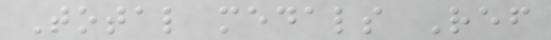Total medals Ref
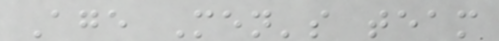Age Men's team
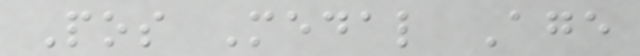Pos Medal Age
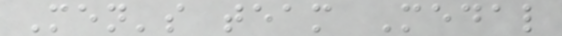Men's team Medal
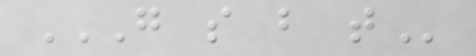G S B T
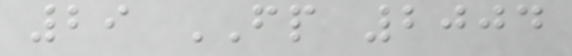29 FP 2004
